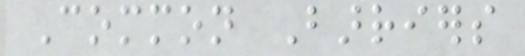Common Barriers
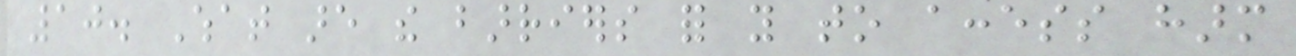10. What are the barriers for you to access harm
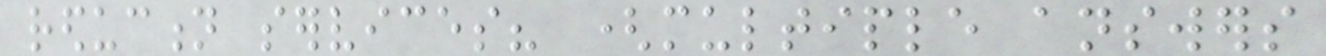reduction services? (multiple answers
